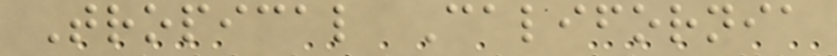Tropical California
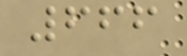666
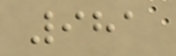981
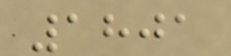1801
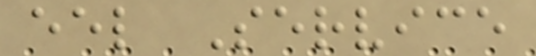eel Service
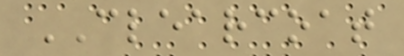CLEARCOAT
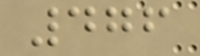476
